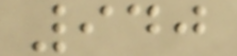940
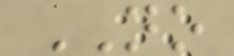NO
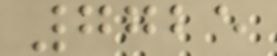7725
